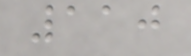110
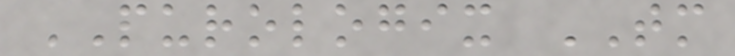PUROLOGIX TM
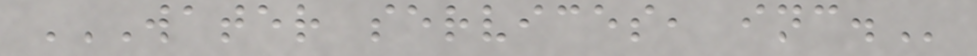WATER SERVICES, INC.
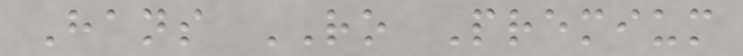Hans RO Premium
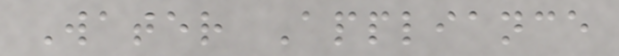Water Appliance
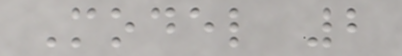Model 2
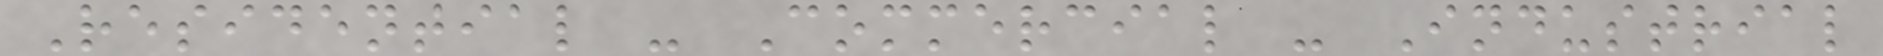Residential - Commercial - Industrial
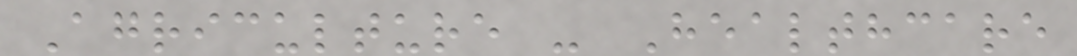Agriculture - Healthcare
